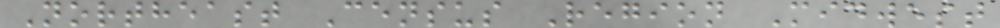Northeast Census Region Midwest
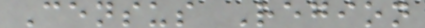Census Region
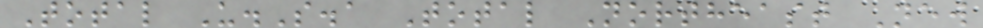Total U.S.a Total Northeast New
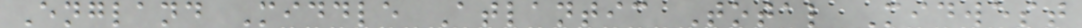England Middle Atlantic Total Midwest
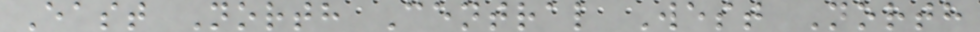East North Central West North
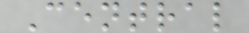Central
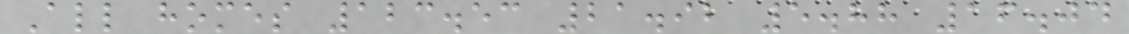All homes 123.53 21.92 5.88 16.04
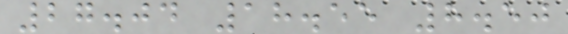27.04 18.55 8.50
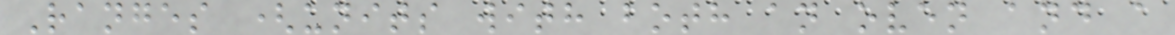Ranges (units with both an oven and a
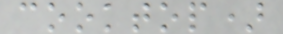cooktop)
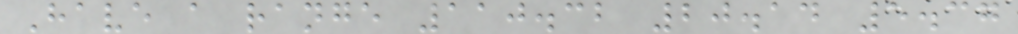Have a range 110.32 20.14 5.37
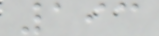193
